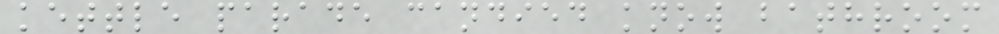kettle parade candied know bathroom
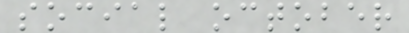social october
